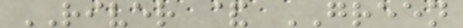RIVER & GREEN
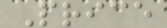Price
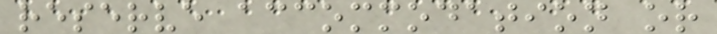reserve accommodation or
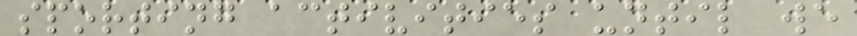sporting activities until we
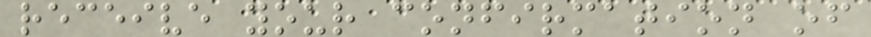receive your confirmation of
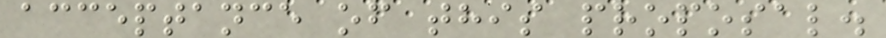acceptance of this proposal.
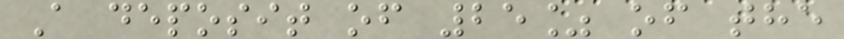A deposit of 25% of the
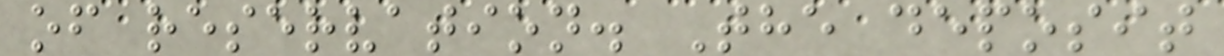of reservation. The deposit
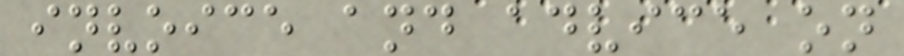invoice and advice on
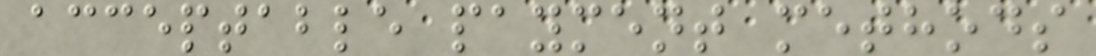acceptable payment methods
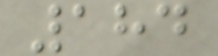184
